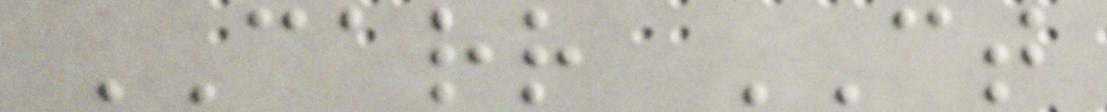CARR CT
